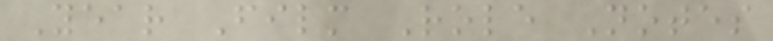Year Film Role Notes
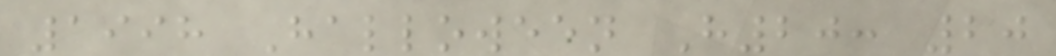1998 Halloween H20: 20
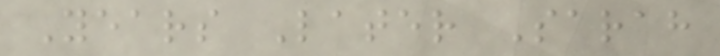Years Later Sarah
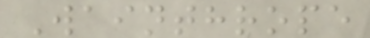Wainthrope
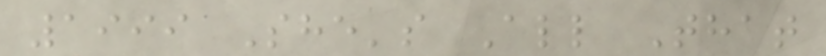1999 She's All That
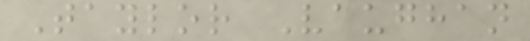Taylor Vaughan
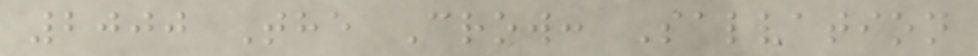2000 The Crow: Salvation
